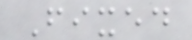Fixed
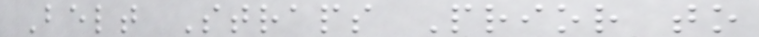Belt Straps Prior to
